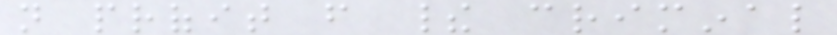not profit from their criminal
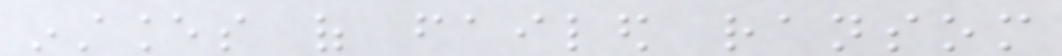instances of failed ransom
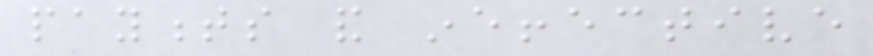payments and ineffective
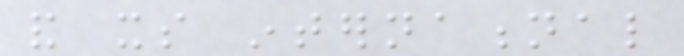and its international
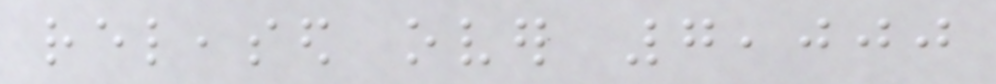released over 7,000
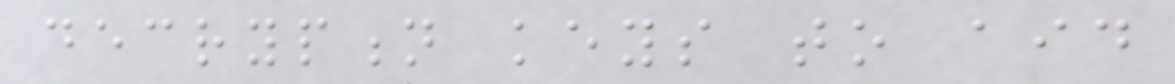decryption keys to aid
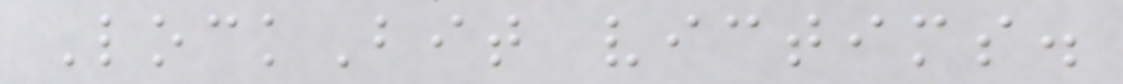LockBit victims.
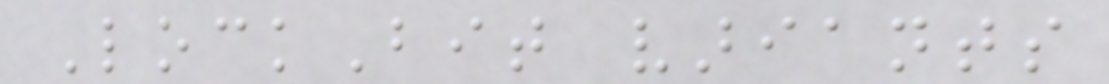LockBit variants
